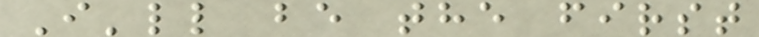I'll be the first
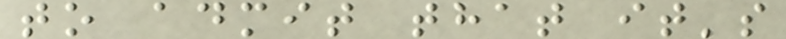to admit that it's
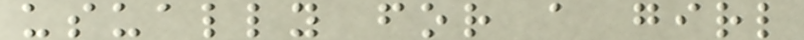usually for a girl
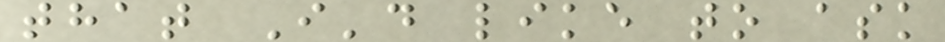that I'd like to ask
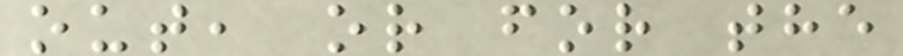out, or for the
